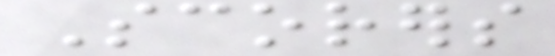Scorers
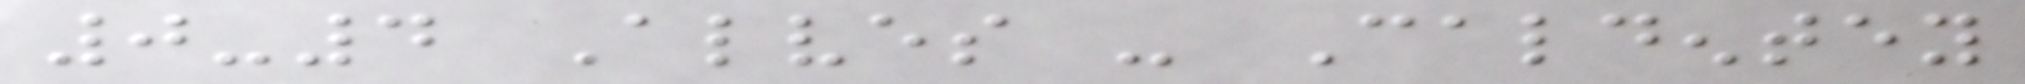0-4 Alves - Caldentey
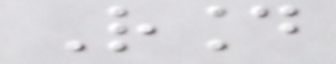Round
